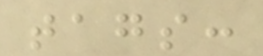tags:
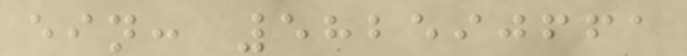ein: 582590661
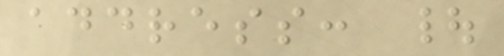address: |
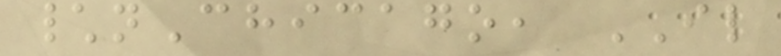\nChicago, IL
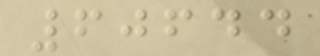60644
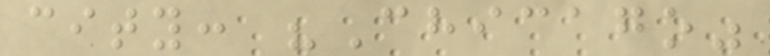city: "Chicago"
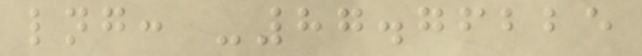lng: -87.76225
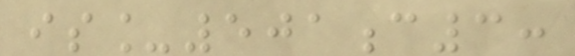is_501c3:
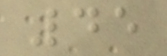45
